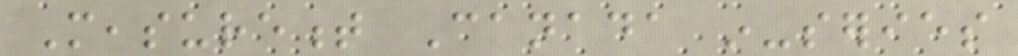Measurement Canada in-series
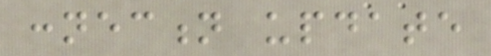connection update
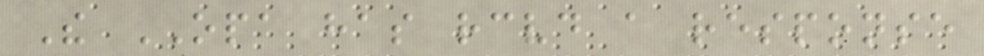The OPA has received a response
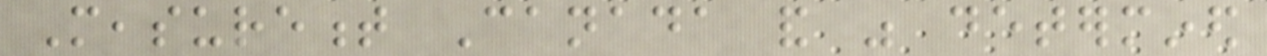Measurement Canada and was determined
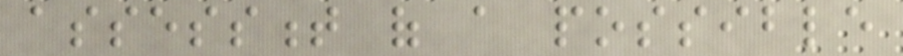assessment of a possible
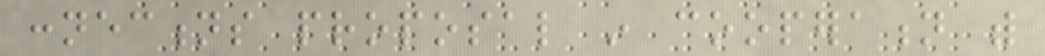connections proposal in cooperation with
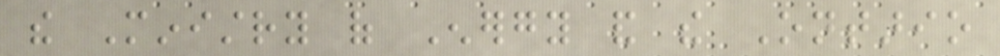the Ministry of Energy and the Ontario
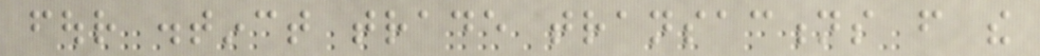four distinct trade transactions from the
